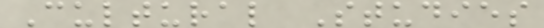Cultural Studies
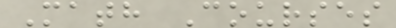Math Courses
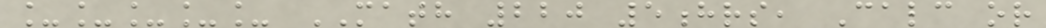_____ MATH 220 5hrs, Calc or
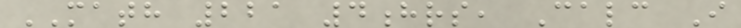MATH 221 4hrs, Calc I
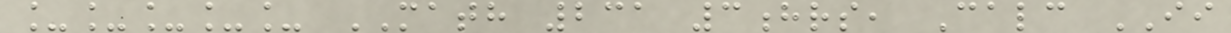_____ MATH 231 3hrs, Calc II
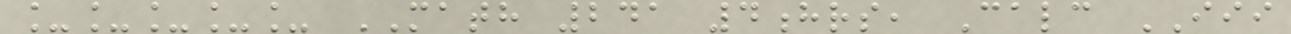_____ MATH 241 4hrs, Calc III
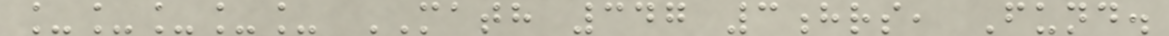_____ MATH 347 3hrs, Fund.
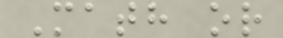Math or
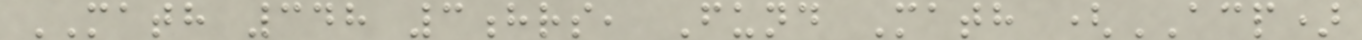MATH 348 3hrs, Fund Math (ACP)
